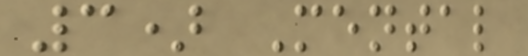3) Mental
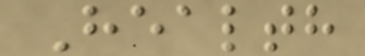Health
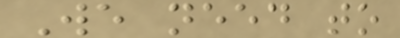We need to
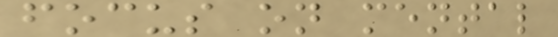focus on mental
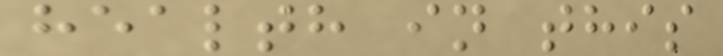health in this
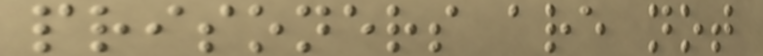prisoners are not
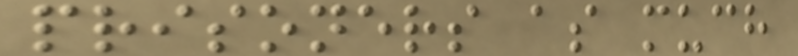prisoners as much
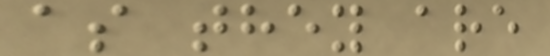as they are
